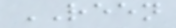REEN
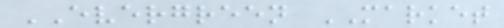EVERGREEN MARKET
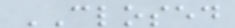CLOSED
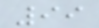99
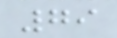79
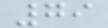79
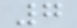7
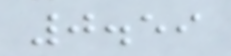0.59
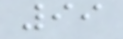99
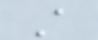A
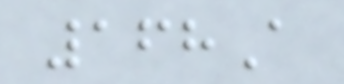168A
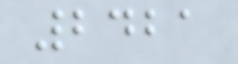2421
